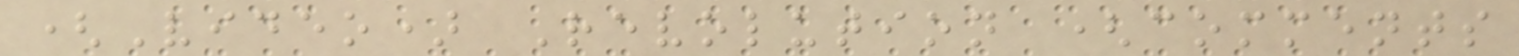(Video) Revolution (comments
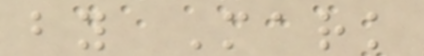by Mark
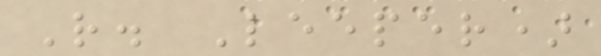R. Leeper)
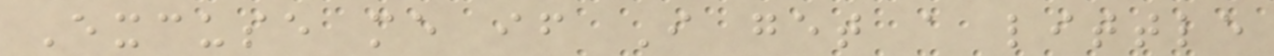Excuse me if I get a little
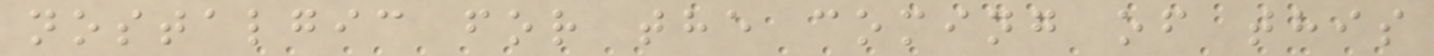nostalgic for the coming of this
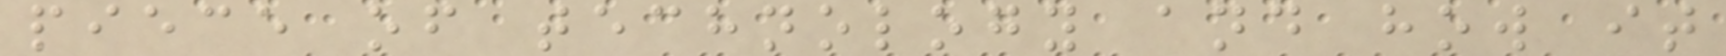piece of technology and how it
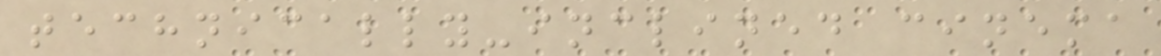technically-inclined cinema
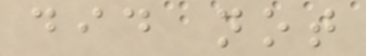did not
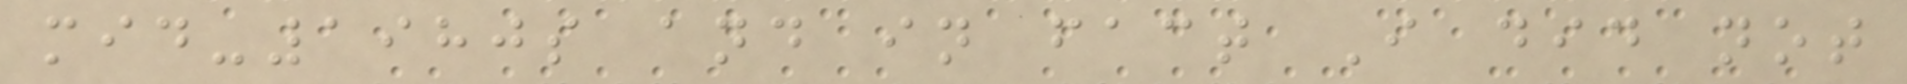mid-1980s and in fact I did not
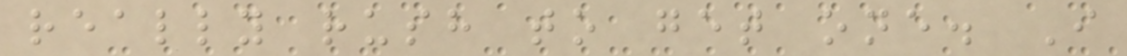really rush to get one. I
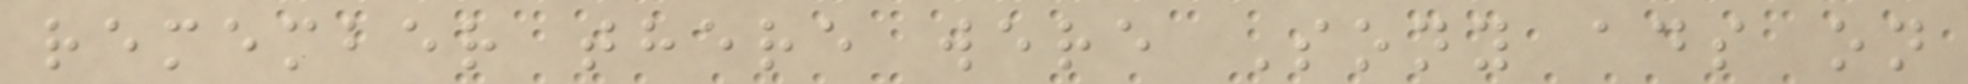remember there were Sony ads on
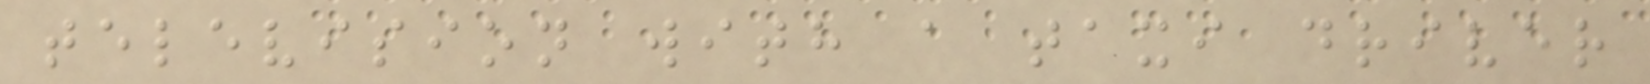television with a taxi driver
